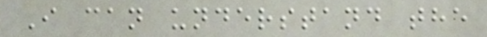I can understand the
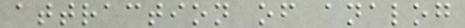attraction of analog
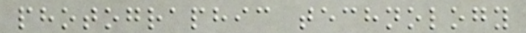photographic technology
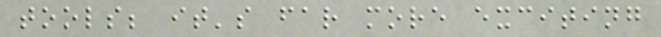tools; it's far more exciting
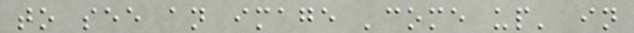to see an image 'come up' in
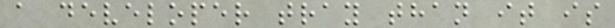a developer tray than it is
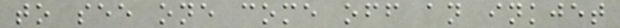to see one come off an inkjet
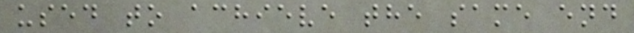used to achieve the same end
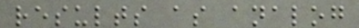results as analog
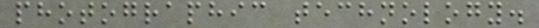photographic technology.
